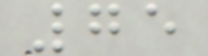75
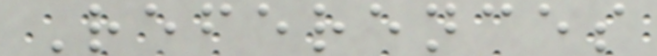References
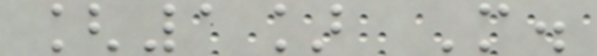[1] M.
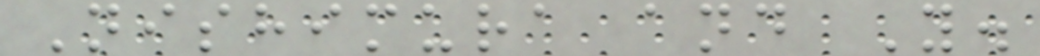Nishimura and Y.
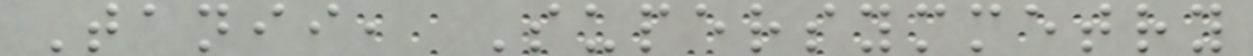Tanii, Supersymmetry
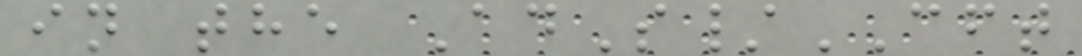in the AdS/CFT
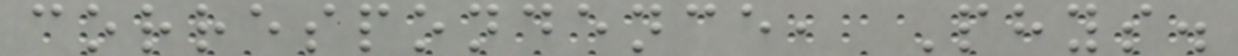correspondence, Phys.
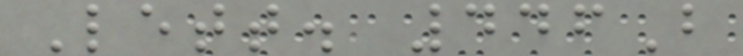Lett. 446B
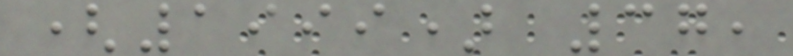(1999) 37,
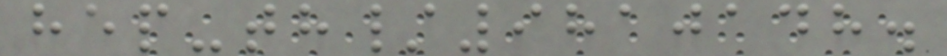hep-th/9810148.
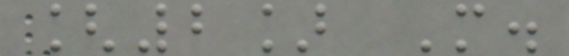[2] M.
